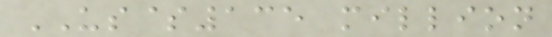US$135 million
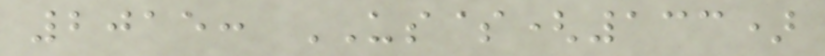2015: US$(133)
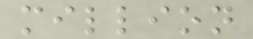million
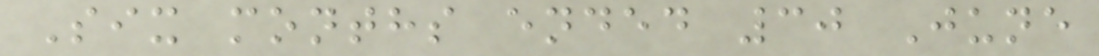Six months ended 30 June
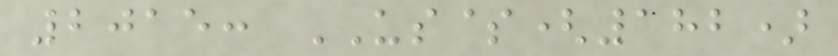2015: US$(182)
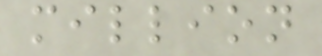million
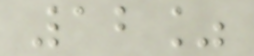12%
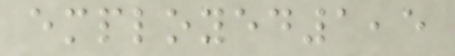employed1,5
